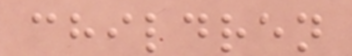children
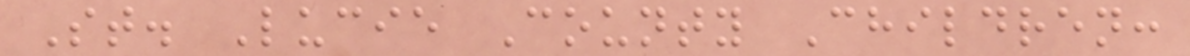St. Lucie County Children:
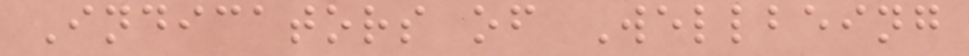Indicators of Wellbeing
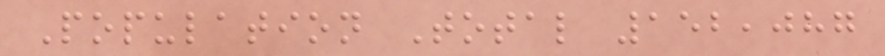Population Total 152,087
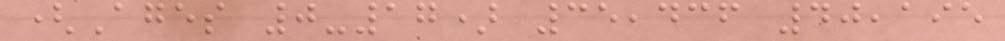(Ages 0-17) 35,436 40,195
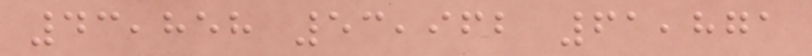43,858 53,962 61,871
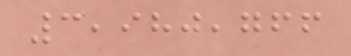3,980,766
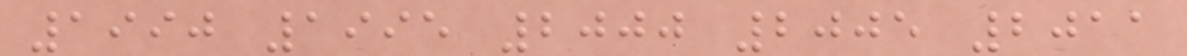1990 1995 2000 2005 2011
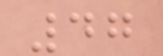47
